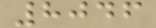8046
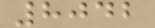8042
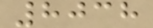8038
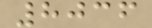8036
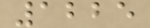1225
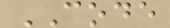CODE
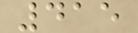415
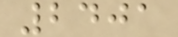2401
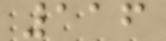116
